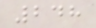248
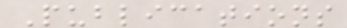Publications
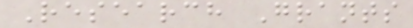Research Grants
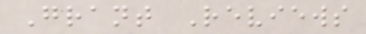Grant Reviews
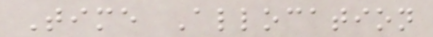Time Allocation
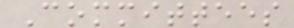Committees
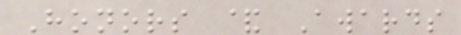Honors & Awards
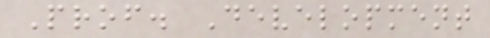Prof. Development
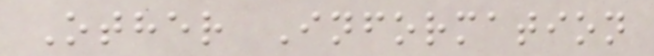Other Information
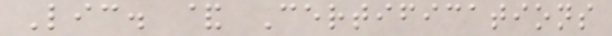Lic. & Certifications
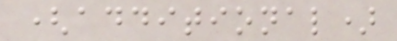(additional)
